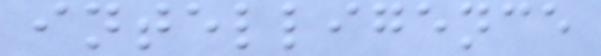intelligence
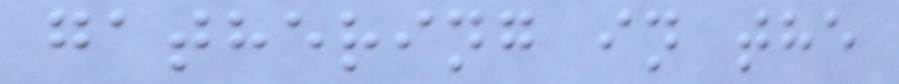gathering in the
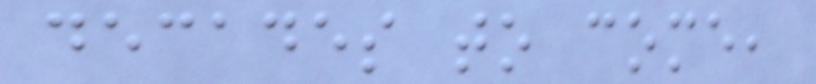decades to come,
